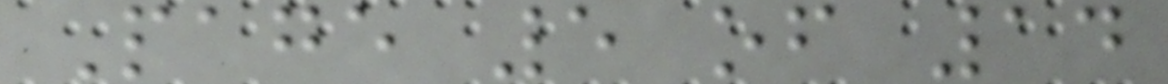Page 5 of 14
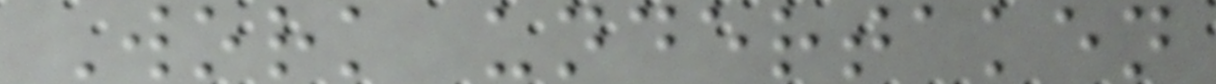Work undertaken
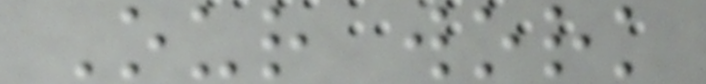Our work
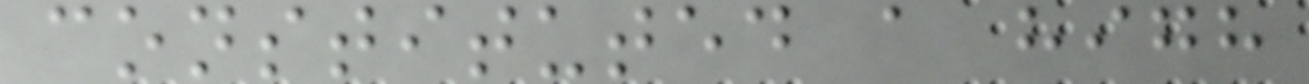constituted a high
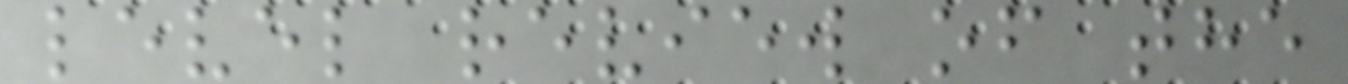level review of the
